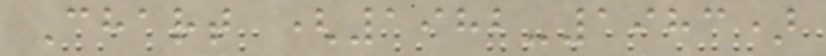Chart (1982-1983)
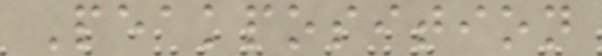Peakposition
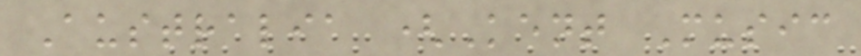Australia (Kent Music
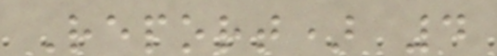Report) 4
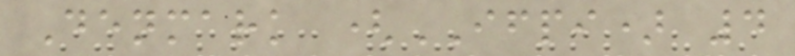Denmark (IFPI) 4
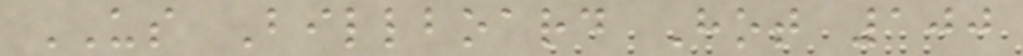US Billboard Hot 100
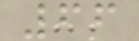66
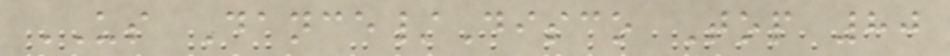US Dance/Disco Top 80
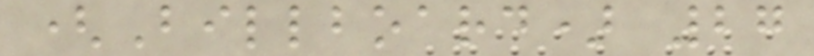(Billboard) 27
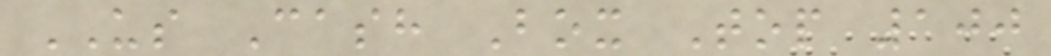US Cash Box Top 100
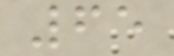65
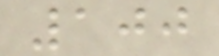100
